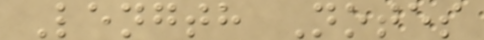Length Notes
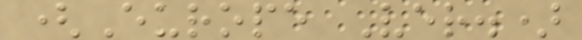(Europe Ver.)
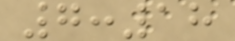7:18
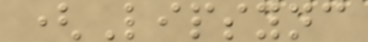(Lipsync
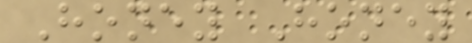Honey Honey
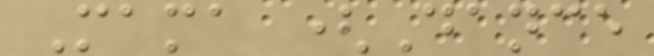Mama (Dance
